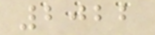2022
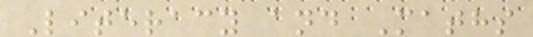Literacy and Maths
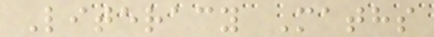Literacy Maths
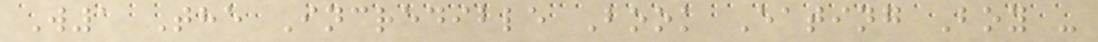W1 The Incredible Book Eating Boy -
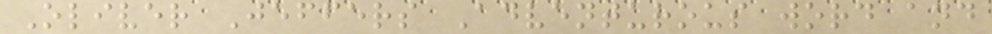Oliver Jeffers Adventurous word and
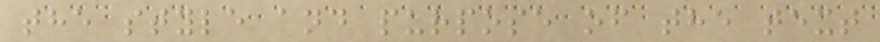the style and purpose of the text
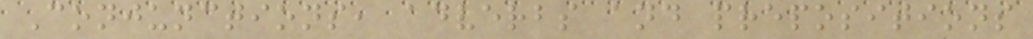Conjunctions, adverbs and prepositions
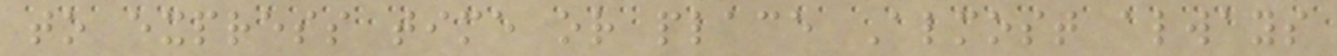to express time or place Almost always
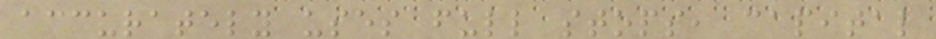accurately uses full stops, capital
